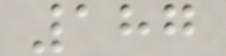187
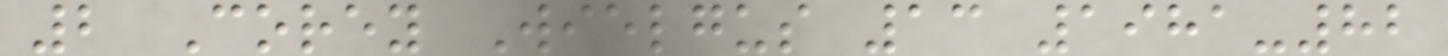2 Corey Wielgus 13 1981-82
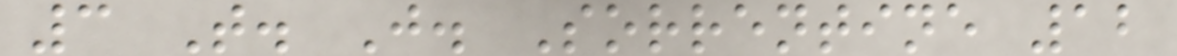3 T. J. Sorrentine 12
